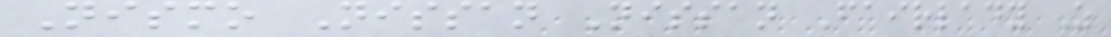Nismo Nissan Nissan Fairlady Z
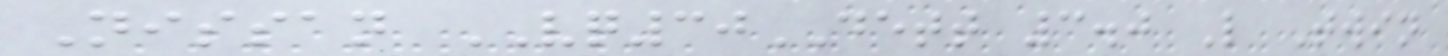Nissan VQ30DETT 3.0 L Twin
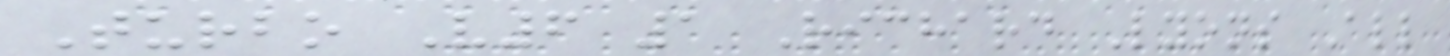Turbo V6 1 Richard Lyons All
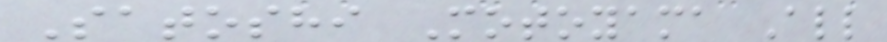Satoshi Motoyama All
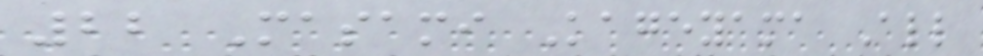22 Masami Kageyama All
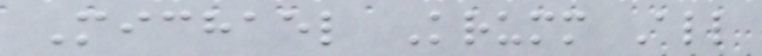Michael Krumm All
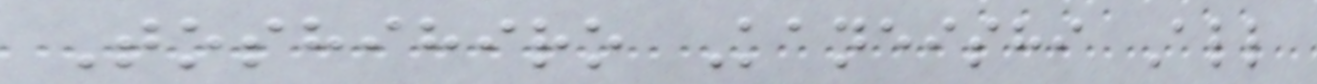Toshihiro Kaneishi All
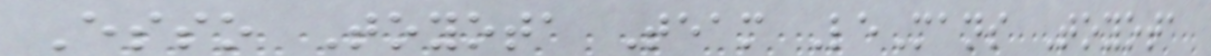Esso Toyota Team LeMans Toyota
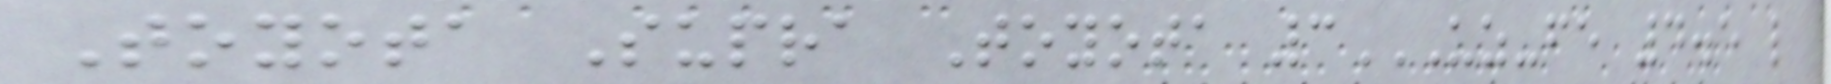Toyota Supra Toyota 3UZ-FE 4.5 L
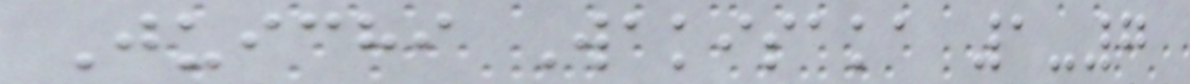Juichi Wakisaka 1-7
